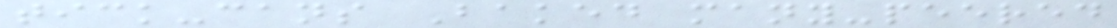tick-cans Baked many-peered
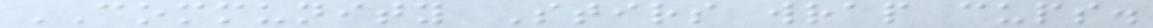COMMUNITY Stirs wrap cups.
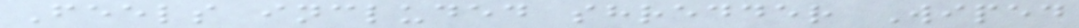Feels included shredder Wiped
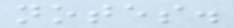notes.
